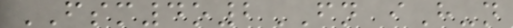FSM4o2FN iH-n
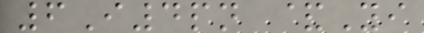6I4pn &Yi
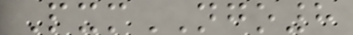PxmNGO8
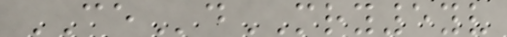CEdMRY5yv
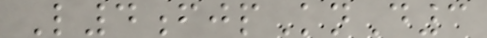L4fjpKnD3
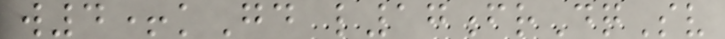w4+kGd l17frDqSv
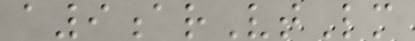a9arVtLm
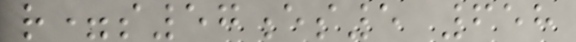r=s57es5 658
